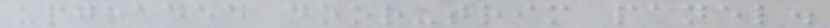upgraded door-trim panel.
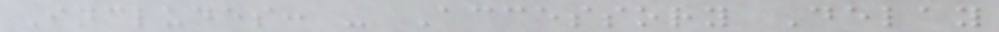Includes: - Accessory Delay
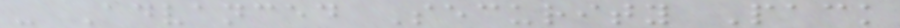- Advanced Security Pack
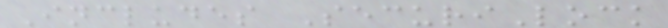Includes SecuriLock
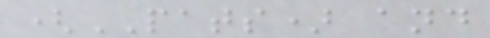(PATS) and
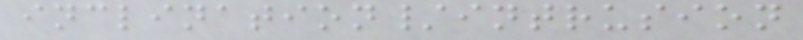inclination/intrusion
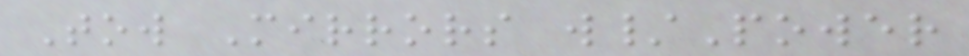Tow Mirrors w/Power
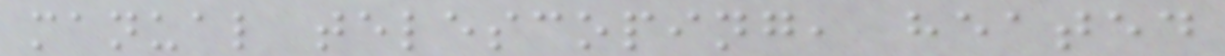manual telescoping, heated
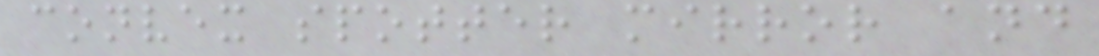convex spotter mirror and
